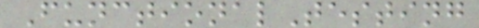FunctionalTesting
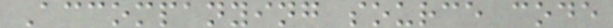Accompanying source code
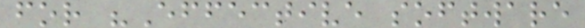for "Effective software
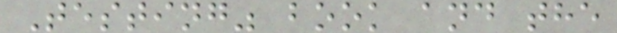Testing" book and the
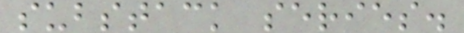substack series.
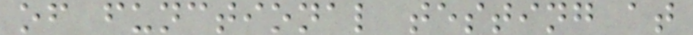of functional testing at
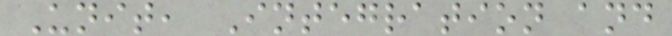Unit, Integration and
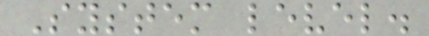System level.
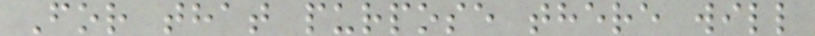For that purpose there will
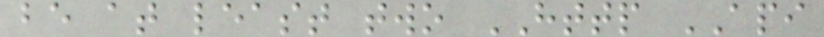be at least two HTTP API
